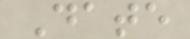Date
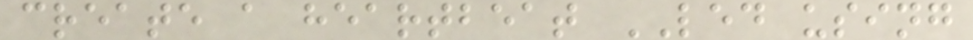create a heartbeat LED using
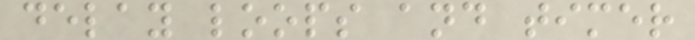delay loops and timer
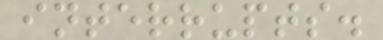interrupts.
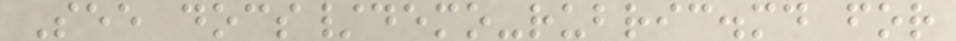See docs/demo-rubric.md for
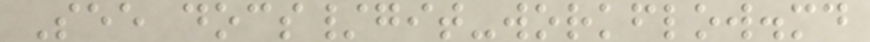See docs/git-workflow.md
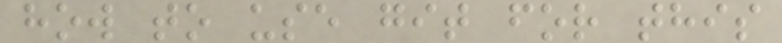how to use git for this
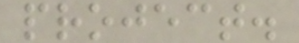project.
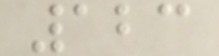123
